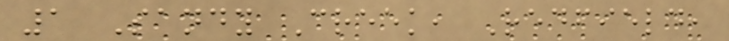1 Sandy Creek, Redfield,
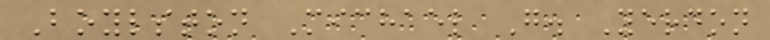Boylston Michael G. Yerdon
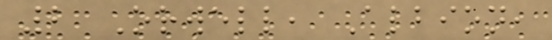2 Orwell, Albion,
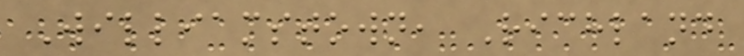Williamstown, Richland
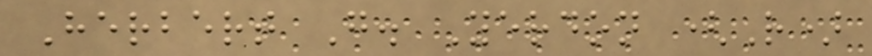Herbert G. Yerdon (R)
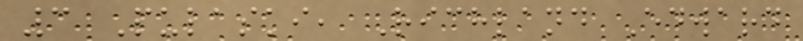3 Pulaski, Richland Edward
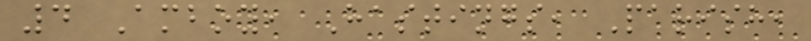4 Amboy, Hastings, Parish,
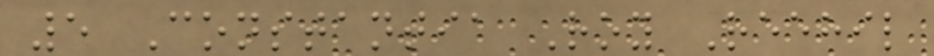5 Constantia Roy Reehil
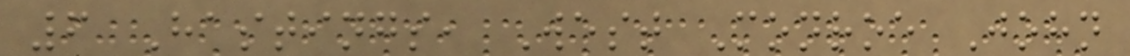6 Hastings, West Monroe John
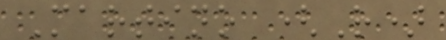Martino (R)
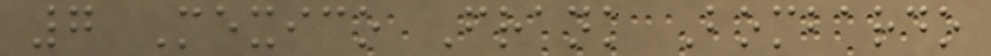7 Mexico Frank Bombardo
